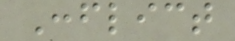Conflict
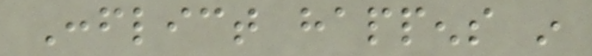Conflict happens in
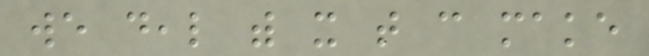we deal with it that can make
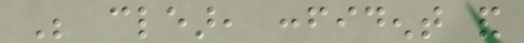Be clear, confident and
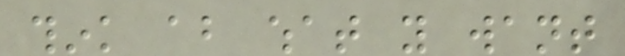think about what you want
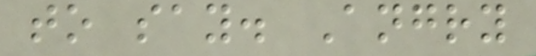to say. Angry
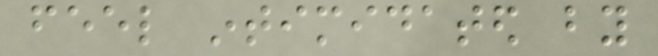feel intimidated by
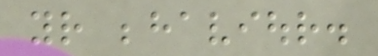your behaviour.
